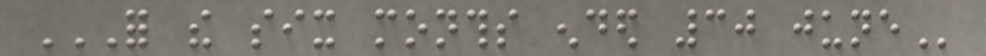FOR THE SIX MONTHS ENDED 30 JUNE
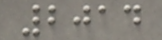2014
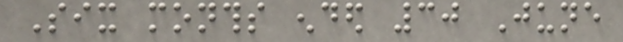Six months ended 30 June
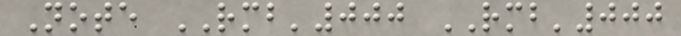Note RMB'000 RMB'000
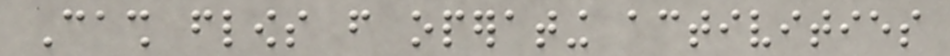Cash flows from operating activities
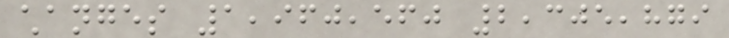changes 1,960,560 2,305,879
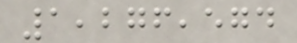1,276,574
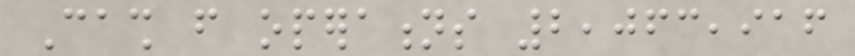Cash from operations 2,063,916
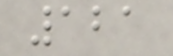121
